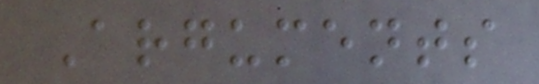Arguments
